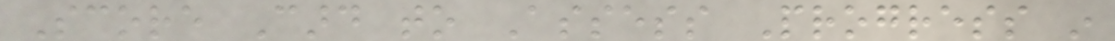Score Card to Assess Progress in
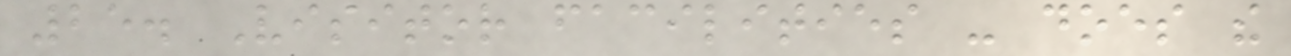25. Visitor facilities - does the
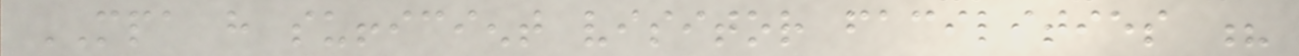MPA have sufficient visitor facilities ?
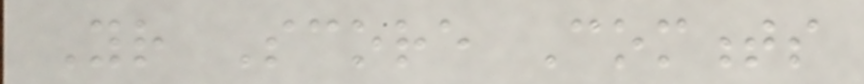Your Score Comments
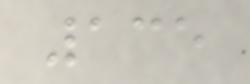135
